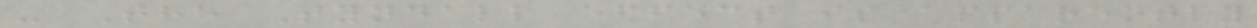- The Tyndall effect is apparently
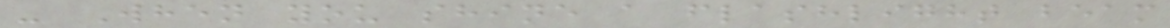- When you shine a flashlight beam
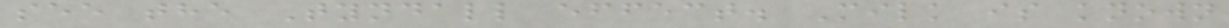see the Tyndall effect. Milk is known
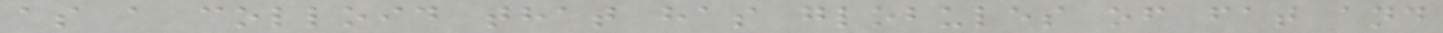as a colloid that has globules of fat and
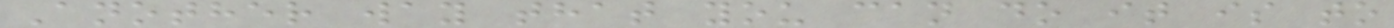Another way that you can do it is to
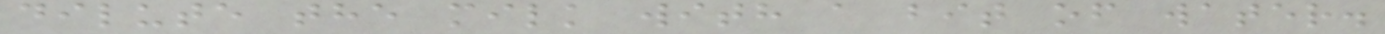dilute the milk with a bit of water.
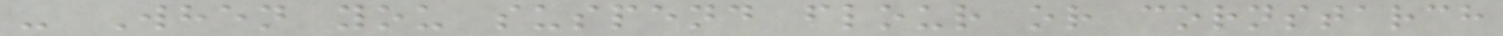- When you suspend flour or cornstarch
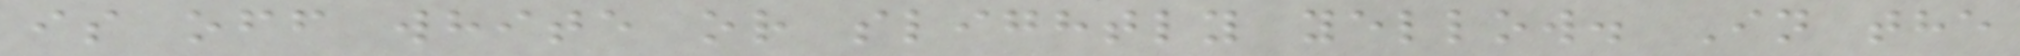is off white or slightly yellow. In the
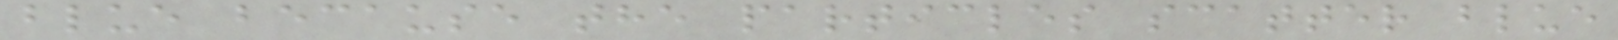blue because the particles scatter blue
